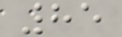85
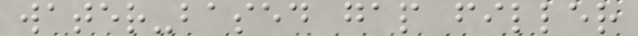water-based gap filler
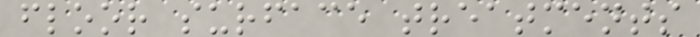floor surface treatments
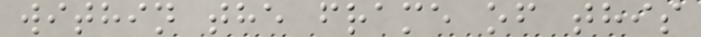within the frame of this
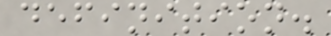definition.
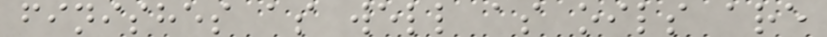finishes as well as oils are
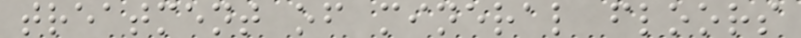treatment of mineral floors
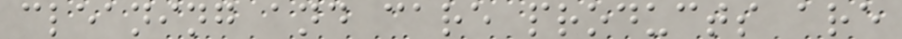cleaning and care products are
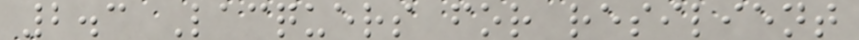2.3 Lacquers for resilient
